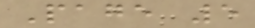Page 5
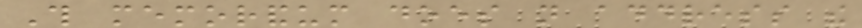This memorandum does not address the
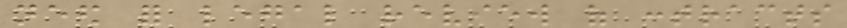need for legal review of contracts
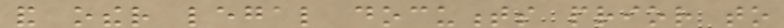and other legal documents prior to
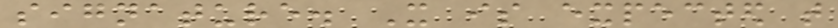signature. It is expected that
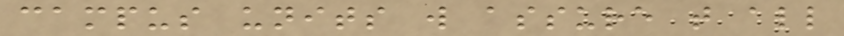campus units will assure that all
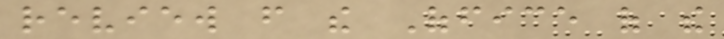review from the Office of the
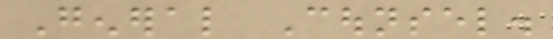General Counsel.
